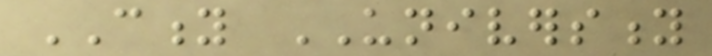CITY UNIVERSITY
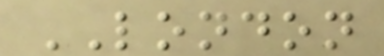LONDON
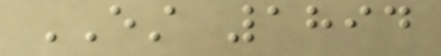EST 1894
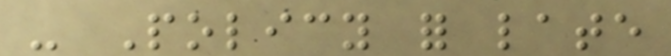- Policy for late
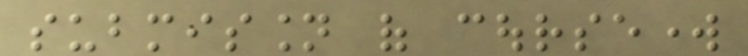submission of coursework
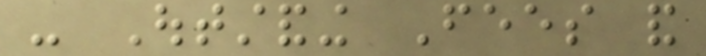- Outstanding Fees and
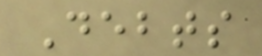Debts
